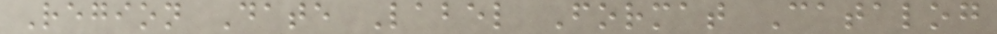Region Date Label Format Catalog
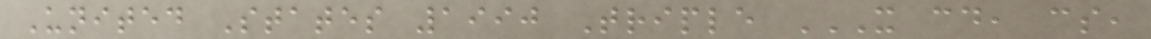United States 1990 Triple X CD, CS,
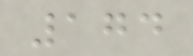174
